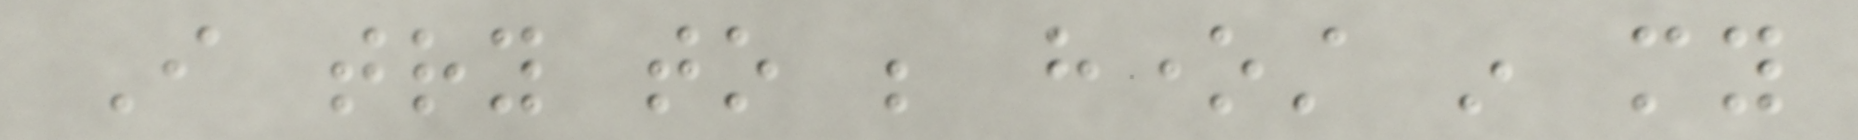I try to be honest in my
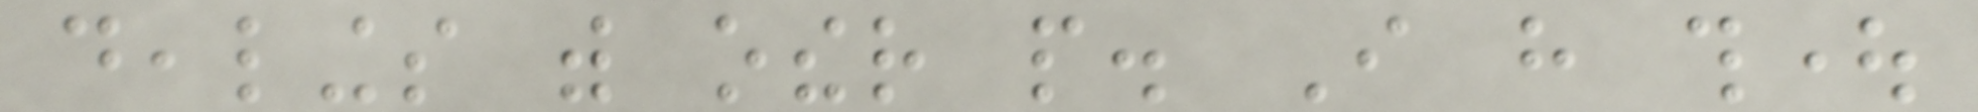dealings with other people. I have thought
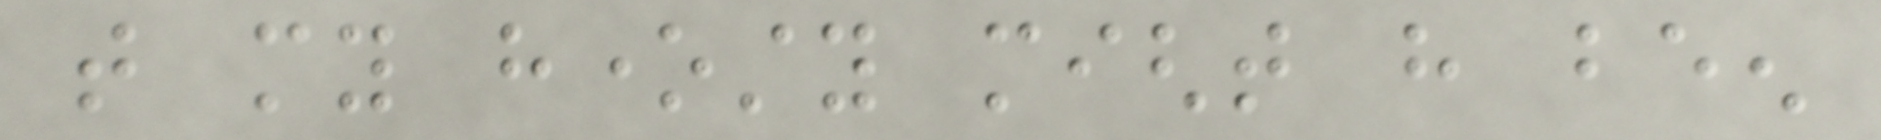that my honesty might have been
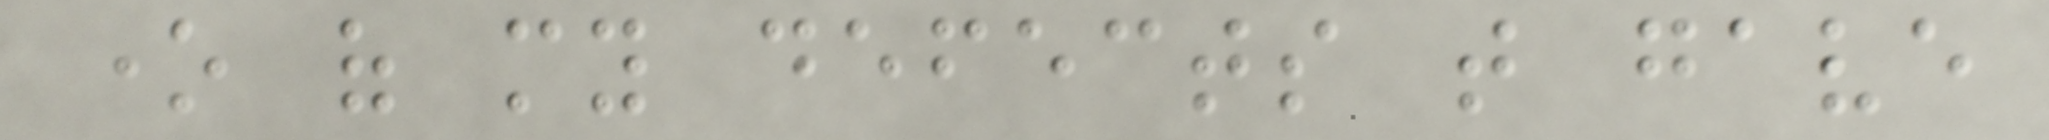one of my defects that gave
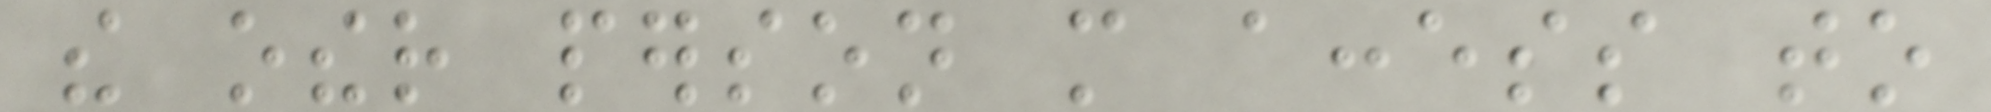the other person more access to
